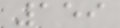159
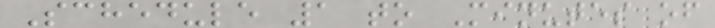Schedule 1 to Minutes of
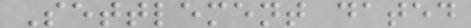Settlement dated
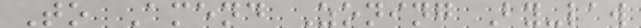To Amend Zoning By-law
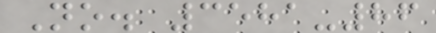No. 3581-86
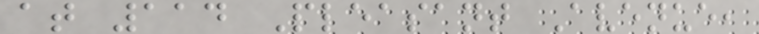at 114 Pleasant Avenue,
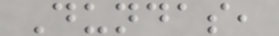Dundas,
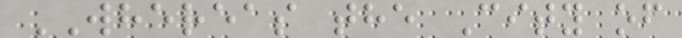WHEREAS the City of
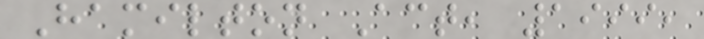Hamilton Act, 1999,
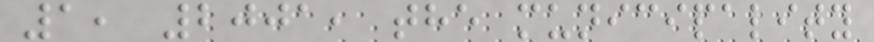1, 2001, the municipality
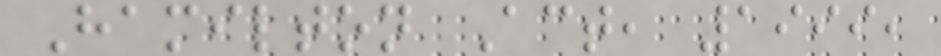Hamilton Act, 1999,
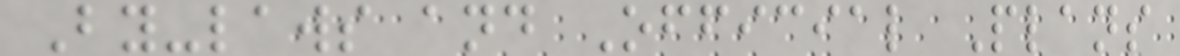By-laws and Official Plans
